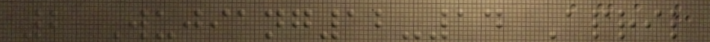2 Wujiang12-14 April
